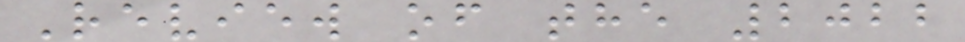Review of the 2022
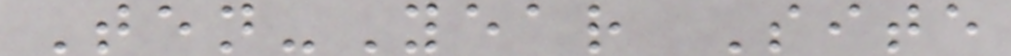Ten-Year Site
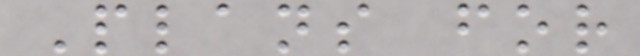Plans for
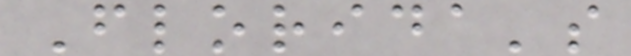Florida's
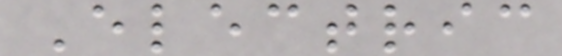Electric
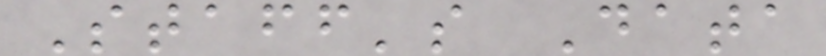Staff's Data
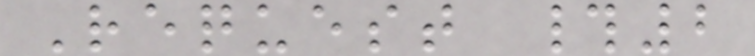Request #2
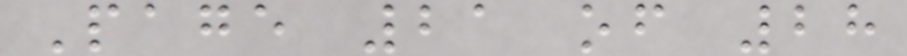Page 21 of 28
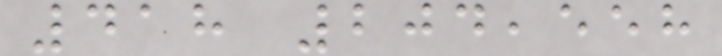418 204,558
